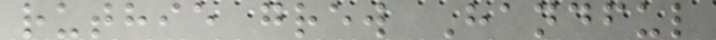ruthie grew Handful
